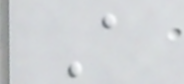A
